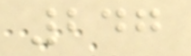247
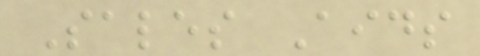Sales Aids
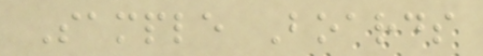Sample Boards
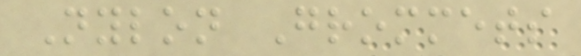Nylon Grommets
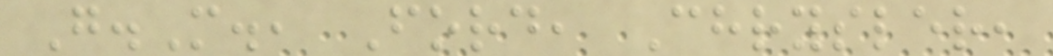G.M., Ford, Chrysler,
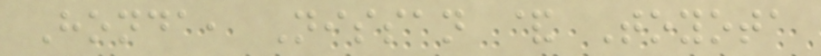Honda, Nissan & Toyota
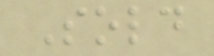Sold
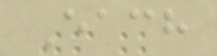Each
